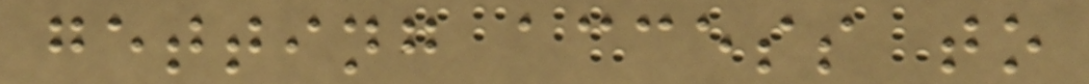getting access to
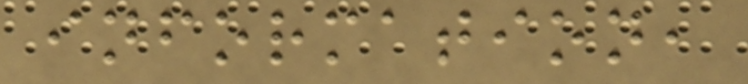information,
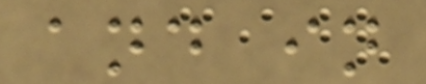and in
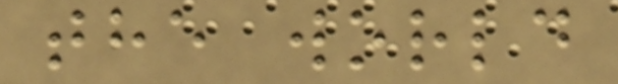the world
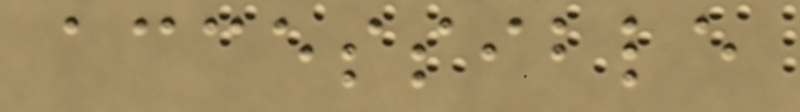accessible
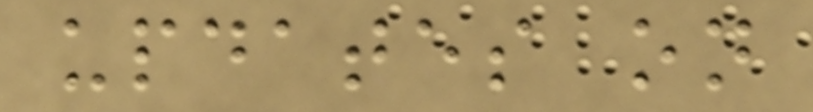updates on
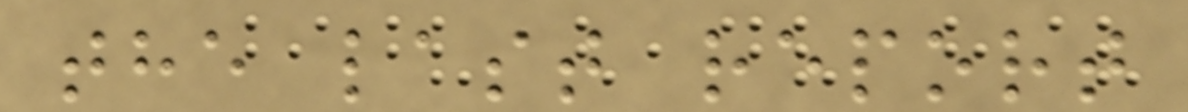the last report
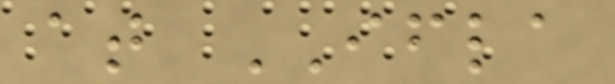at IFLA
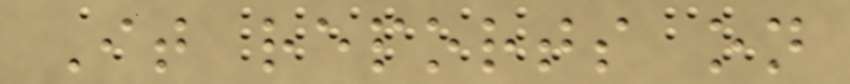It reports on
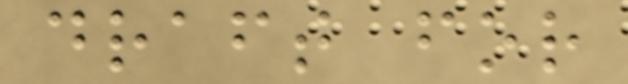draft for
